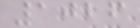1026
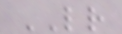LR
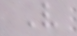V
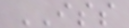ISS
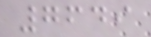7649
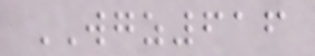WGZ616
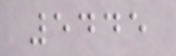5445
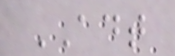ADT
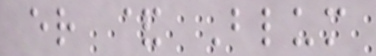er & Blum
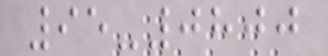95-0800
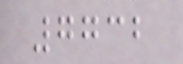7732
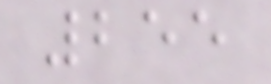255
